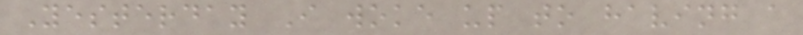Yesterday I woke up to having a
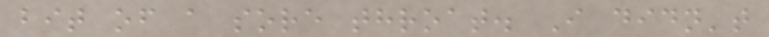bit of a sore throat. I didn't
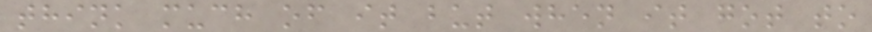think much of it but when it got to
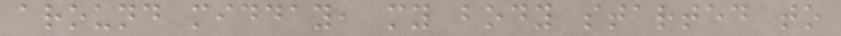around midday, my body started to
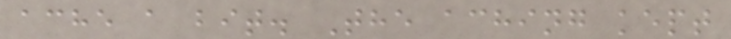ache a bit. The aching kept
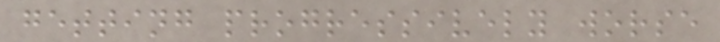getting progressively worse
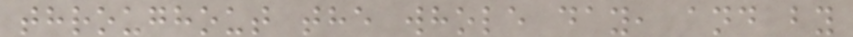throughout the whole day, and by
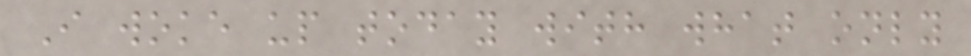I woke up today with what only
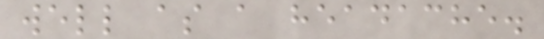well as a headache.
